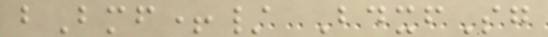bBmf+/ BdxfSg
